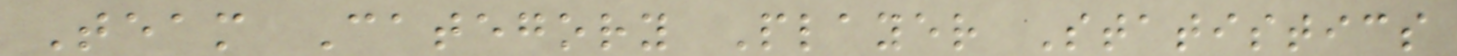Team Category Player Statistics
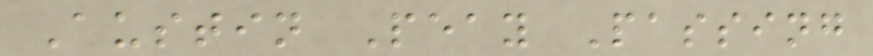Austin Peay Passing
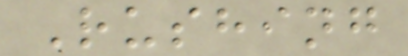Rushing
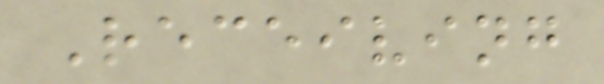Receiving
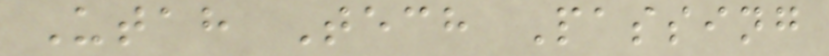Utah Tech Passing
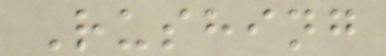Rushing
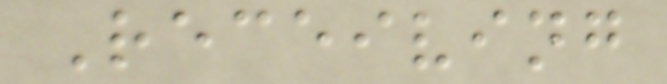Receiving
